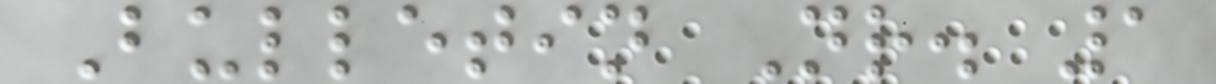Bulletin Nr. 1
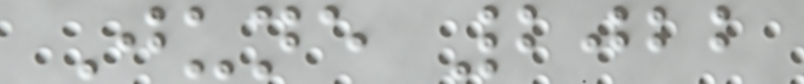June 2022
